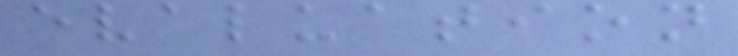evaluation
